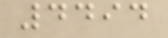4494
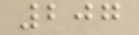207
